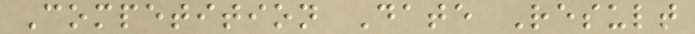Competition Date Result
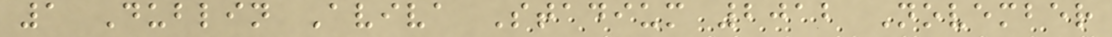1 Dublin Aviva Stadium 2012 November
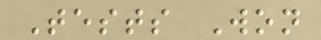Tests Won
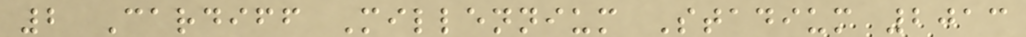2 Cardiff Millennium Stadium 2013
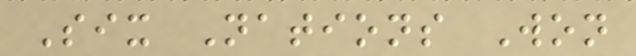Six Nations Won
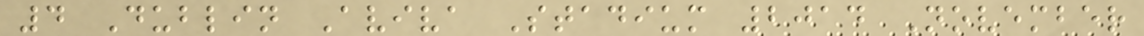4 Dublin Aviva Stadium 2014 November
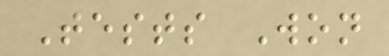Tests Won
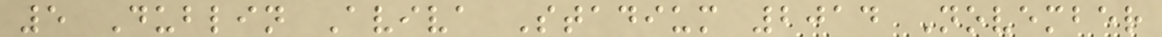5 Dublin Aviva Stadium 2014 November
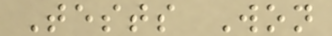Tests Won
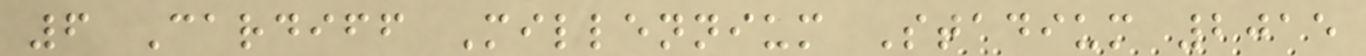6 Cardiff Millennium Stadium 2015
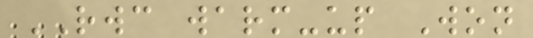RWC warm-up Won
